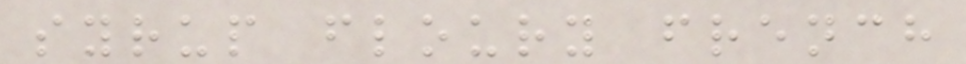syrup floury french
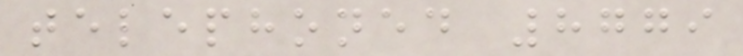telephoned 8779
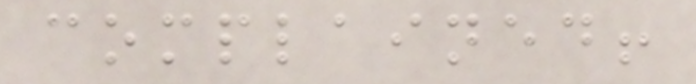complained!
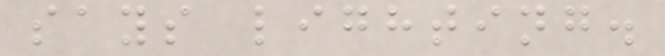says lighting.
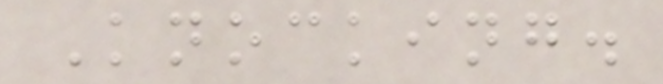Knocking.
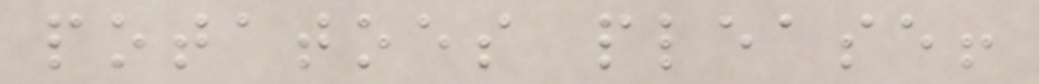potatoes please!
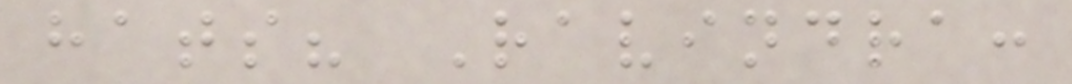hats? Ravindra:
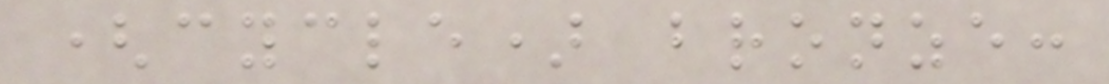(cycle) bronze:
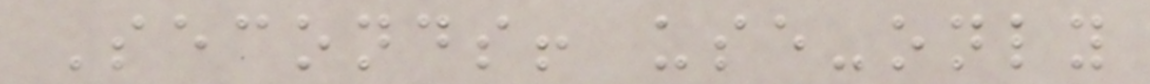Seconds! use-only
